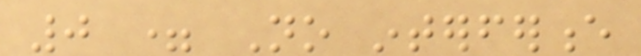0 = No interference
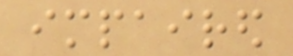impaired
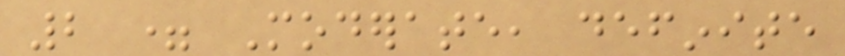2 = Moderate, definite
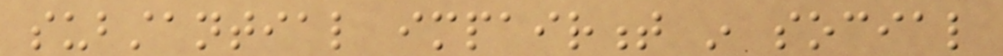substantial impairment in social
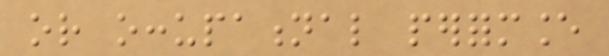or occupational performance
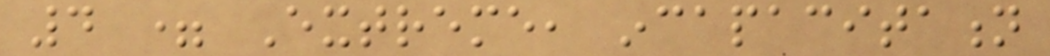4 = Extreme, incapacitation
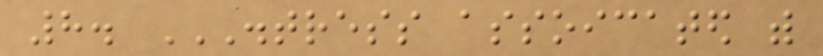8. DISTRESS ASSOICATED WITH
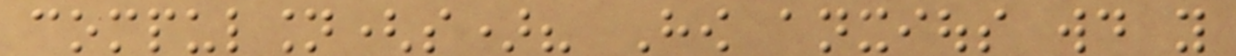compulsion(s)? How anxious would you
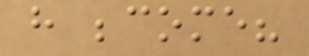have become?
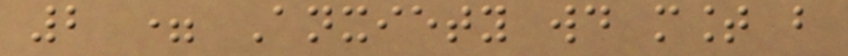2 = Anxiety would mount but
